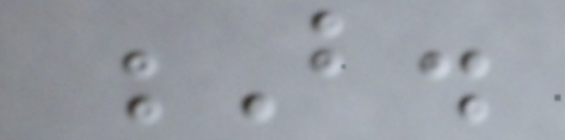B.
